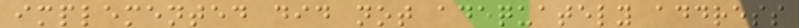implemented did not adequately address
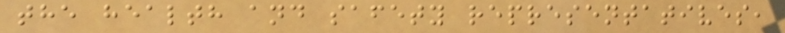the health and safety representatives,
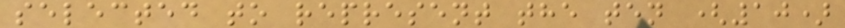selected to represent the ten (10)
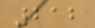212
